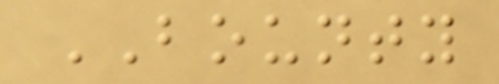BOUNTY
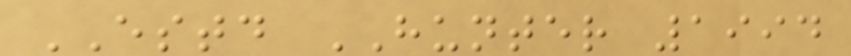ESTD HUNTER 1994
